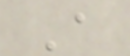A
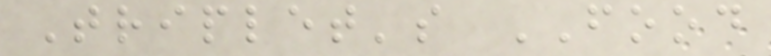Triplet's FOOD
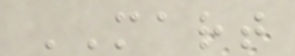MART
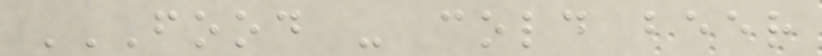FOOD - COLD BEER
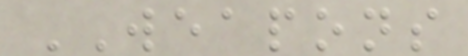WEAPONS
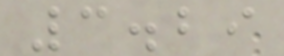3.29
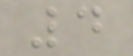4
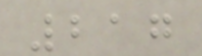217
